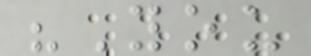"You
